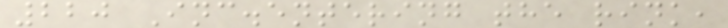220 Inc.entering the rink,
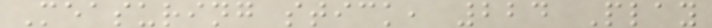Measuring stick, 224 Play
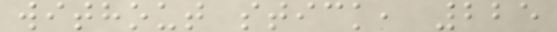without stick, 225
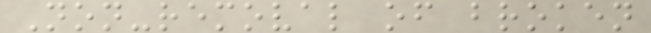Non-removal of broken
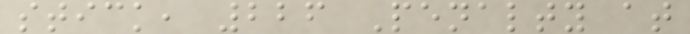stick, 226 Penalty at
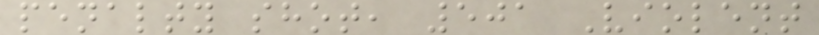penalty shot, 501 Violent
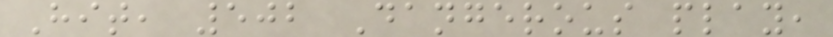Hit, 502 Dangerous play,
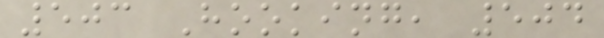503 Hooking, 504
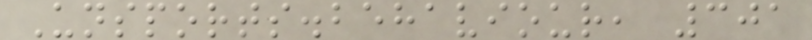Unsports.behaviour, 301
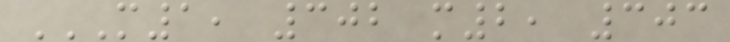M1, 302 M2, 303
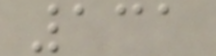131
